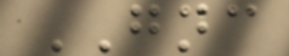GNC
